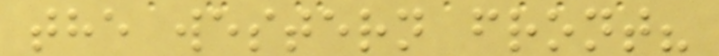the western front?
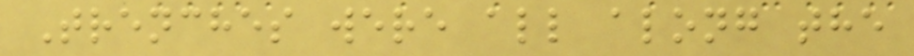Trenches were all along the
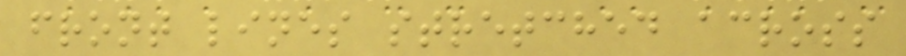front lines stretched across
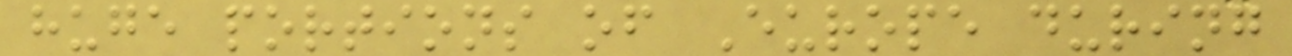huge portions of Europe during
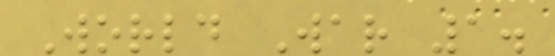World War 1.
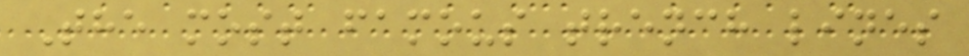The most famous trench lines
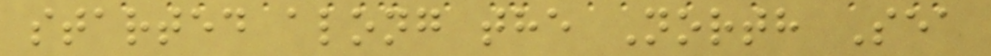started along the North Sea
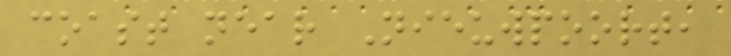coast near Nieuwpoort,
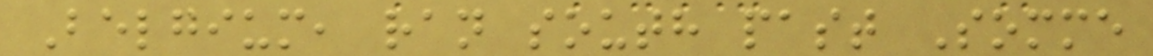Belgium, ran south past Somme
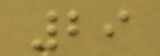29
